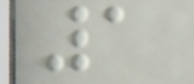1
